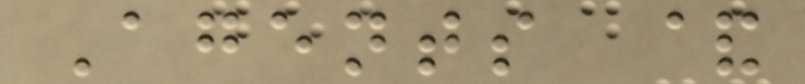Agents &
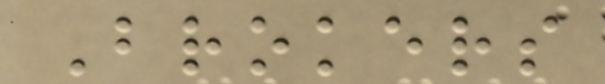Brokers
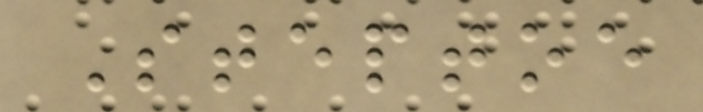Steptoe
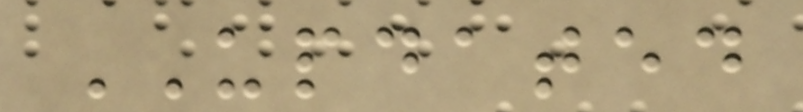UPDATED
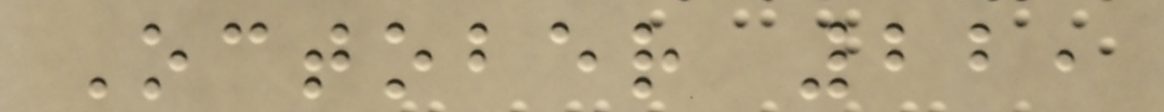October 22,
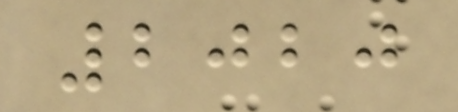2020
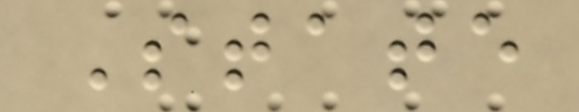State
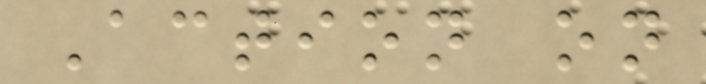Action on
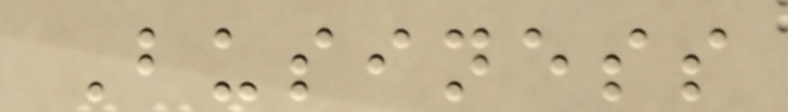Business
